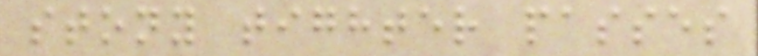stony tighter passes
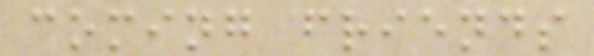coming friends
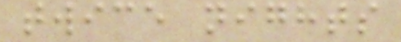twice nights
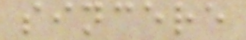sincere
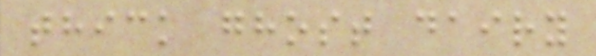thick ghost dairy
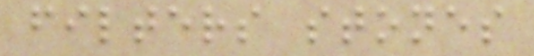filters stones
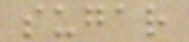sugar
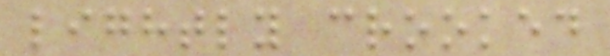lightly crooked
